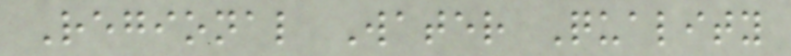Regional Water Quality
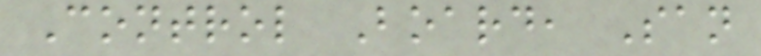Control Board, San
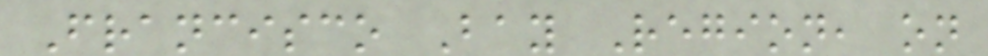Francisco Bay Region, on
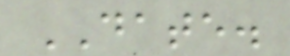DATE.
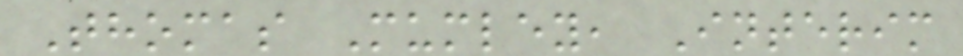Thomas Mumley, Interim
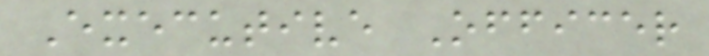Executive Officer
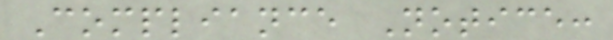Compliance Notice:
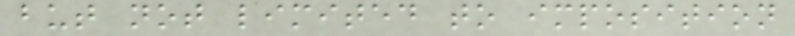but not limited to imposition
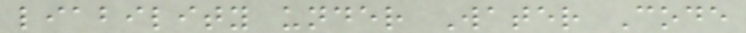liability under Water Code
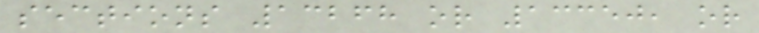sections 13268 or 13350, or
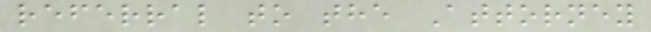referral to the Attorney
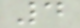4
